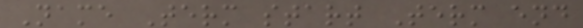Name Term start Term end
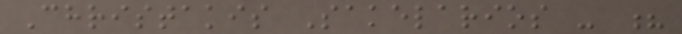Christakis Sakelarios - ?
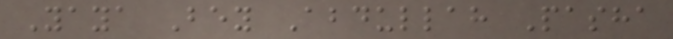Yaya Bey Abdullah Pasha
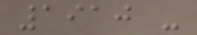1910 -
